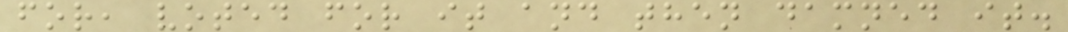for, voted for it and then damned it.
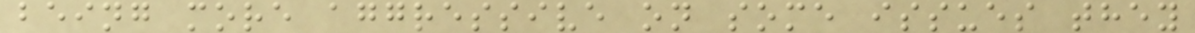being more aggressive on some issues they
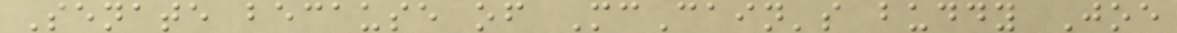Senate because of McCain's buddy Joe
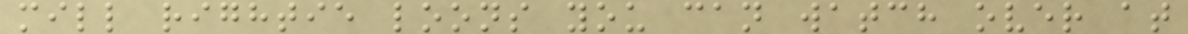mill rightie loons you can watch over at
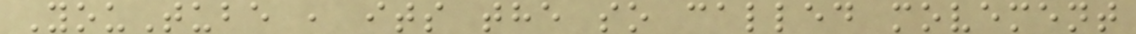YouTube , its the so called movement
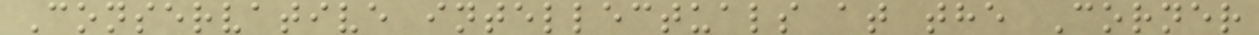Conservative intellectuals at the Corner
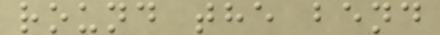round the bend
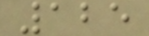125
